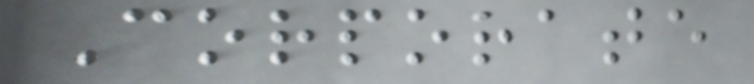Corporate
